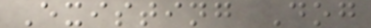Existing Dog
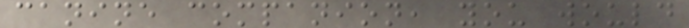canine companion, you would
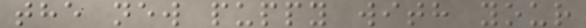the new puppy with your
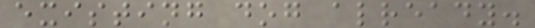existing dog already.
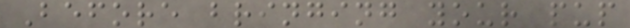Before bringing your pup
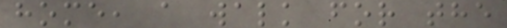home, a walk for the
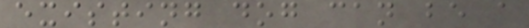existing dog can be a
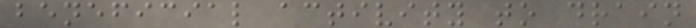beneficial activity to drain
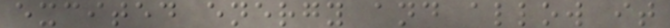excited energy and allow it
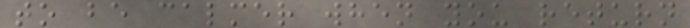to be calmer when you return
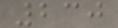230
